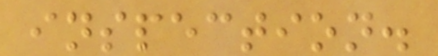inspection.
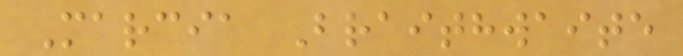Marcia Braithwaite
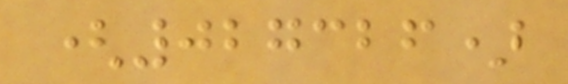(027326)
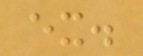ex.
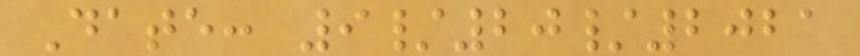Date: 9/20/2021
